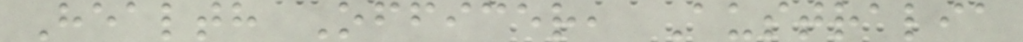Health Officer, Australia
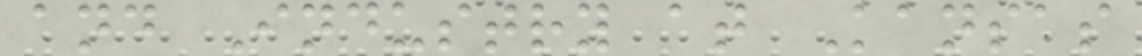and Industry at Kansas
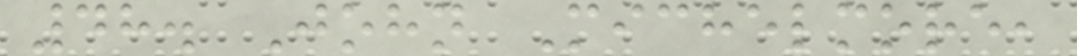48. John Michelmore,
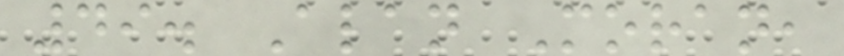49. Alan Moran,
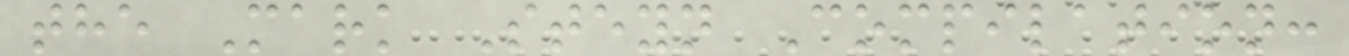the Mark Steyn Compilation:
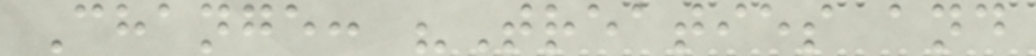Change: "Treaties and
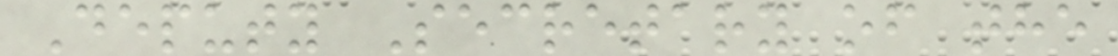Deputy Secretary of the
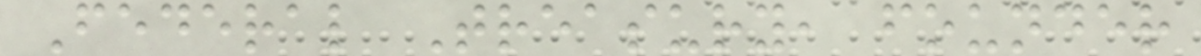Federal Treasury, founder
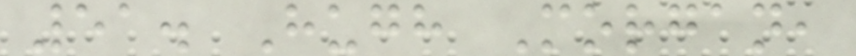51. Hugh Morgan,
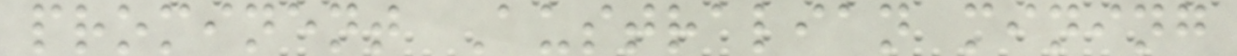prominent Australian mining
